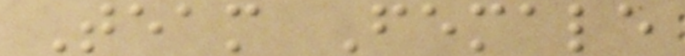Team Female
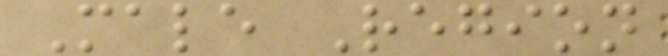Male Region
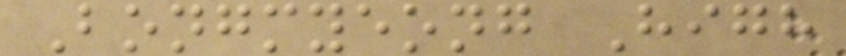Bongmyeong High
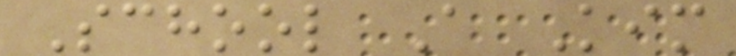School A Kim
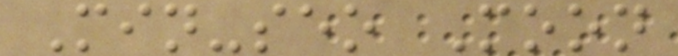Min-seo Moon
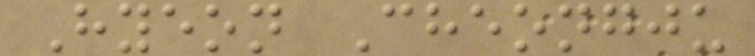Hyeon Cheongju
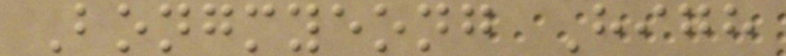Bongmyeong High
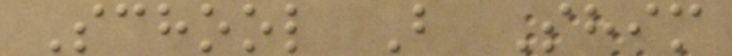School B Shim
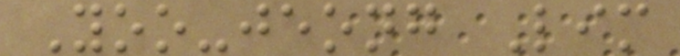Yoo-jeong Lim
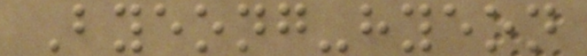Byeong-hyeon
